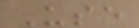Use
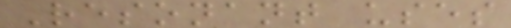Resonant uses
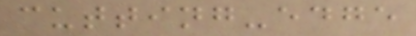cutting-edge
